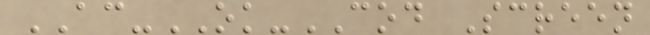AC-OK-COD Screen
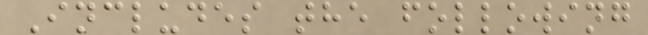Includes the following
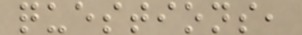questions,
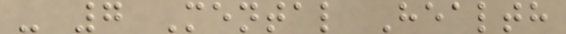- 7 Mental Health
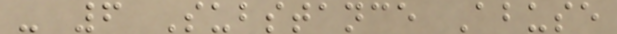- 6 Substance Abuse
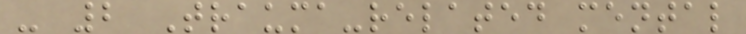- 2 Trauma-related mental
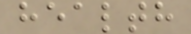health
